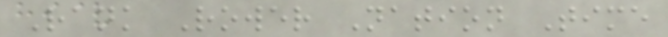Rank Rower Nation Time
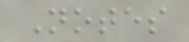Notes
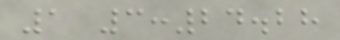1 3:24.28
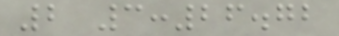2 3:26.72
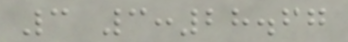3 3:28.67
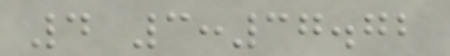4 3:37.72
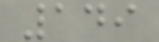149
